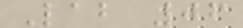Lab 06
